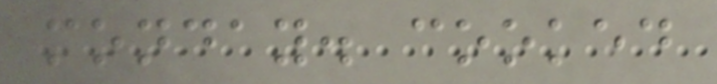monday. cooked
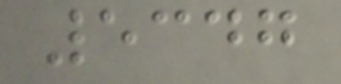5347
